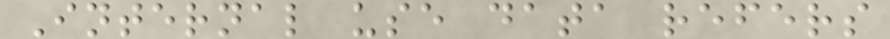Internal use data refers
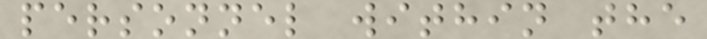personnel within the
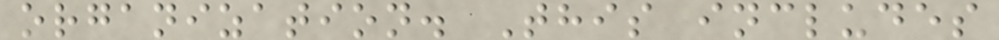organization. This includes
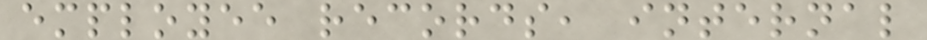employee records, internal
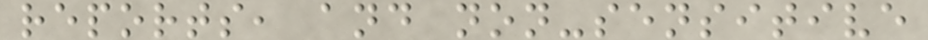reports, and non-sensitive
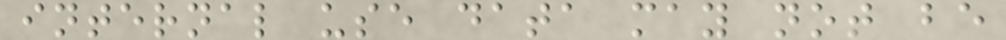internal use data may not be
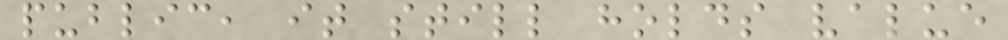public, it still holds value
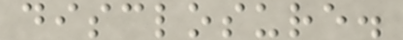disclosure.
